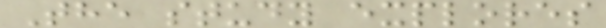The study explores
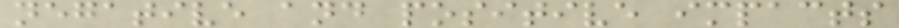negative and positive impacts
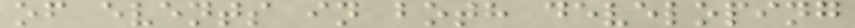of events in both developing
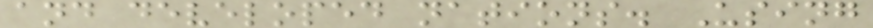and developed nations. Using
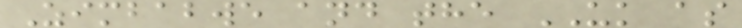Zimbabwe and the UK as
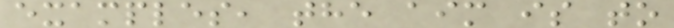examples, the aim is to
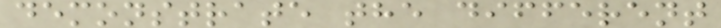demonstrate the different
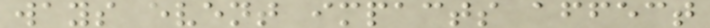ways event impacts affect
